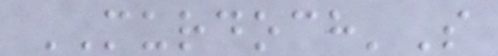MURDOCH'S
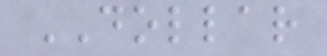DOLLAR
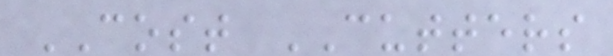COST CUTTERS
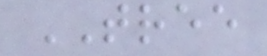TREE
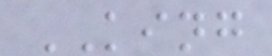KING
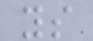ys
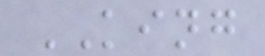KING
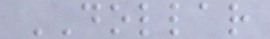DOLLAR
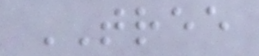TREE
